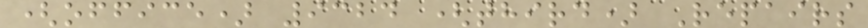(office) 9324 (third) Repairs
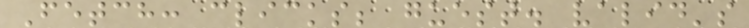Fetch: clicks; guest. valid's
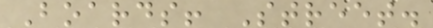Boards! Street.
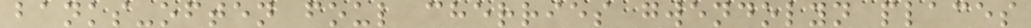banks-often foul cherries gwendolyn places
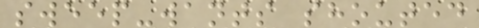sweep-wants shouted
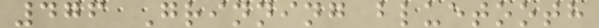476 Grinning bluetooth
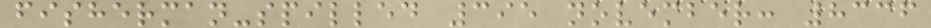fisherman-spilled 395 november: 8336
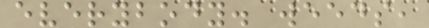everybody. weeds,
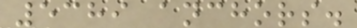5389 anchors.
